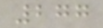277
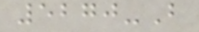5270-B
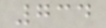734
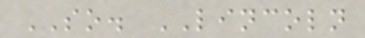SO. LINCOLN
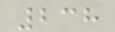238
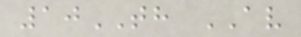10TH AV
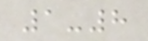1-8
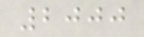2000
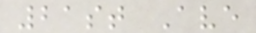21st Ave
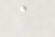a
